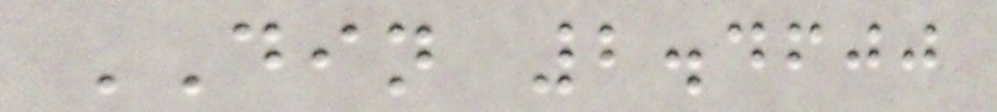DIN 2.4600
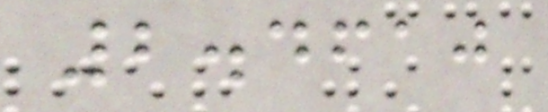2.4610
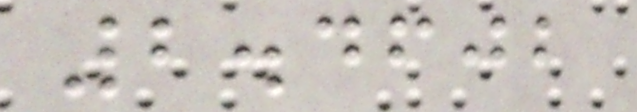2.4602
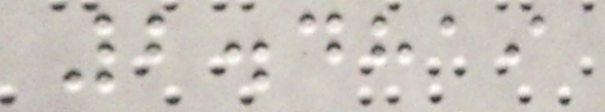2.4819
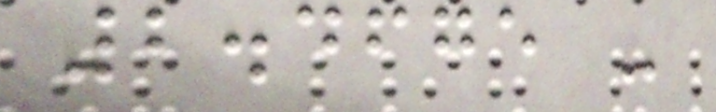2.4675 -
